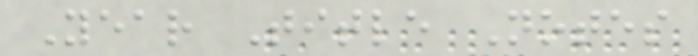Year Title Notes
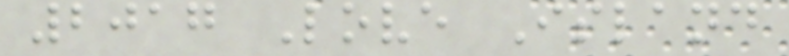2017 Love Island
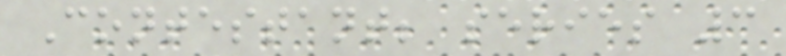Contestant; series 3
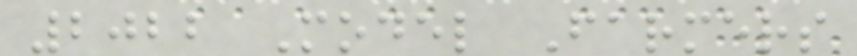2022 Model Farmers
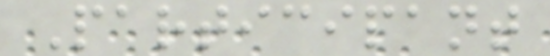Participant
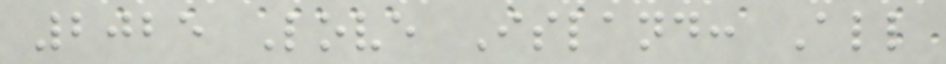2025 Love Island: All
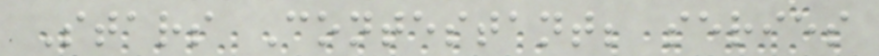Stars Contestant; series
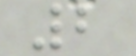2
